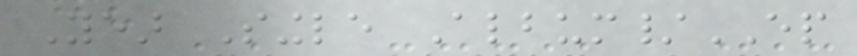Year Single Album/EP
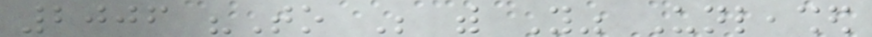2006 "To Be with You" Unleashed
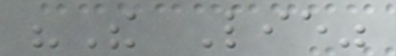"The Lie"
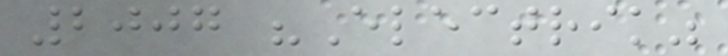2007 "Electrik"
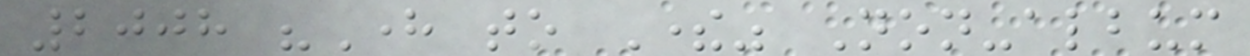2008 "Here to There" Non-album
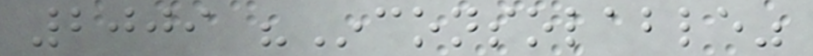2009 "Inconsolable"
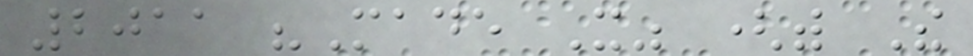2011 "Made It" (with The
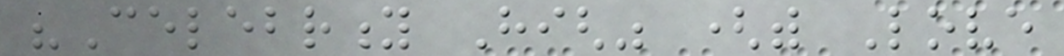"Celebrity High" (with Love
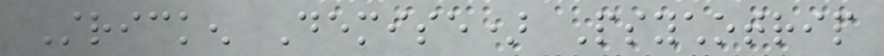Stricken Demise) Psychotrip
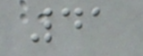41
